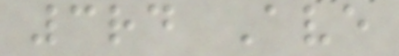3rd Ave
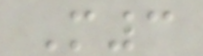M3
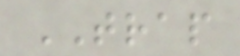TRAP
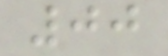00
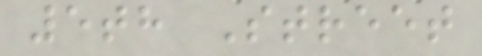5th Street
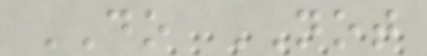DO NOT
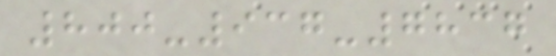800-937-7837
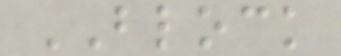BLOCK
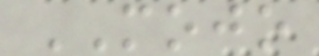MOJO
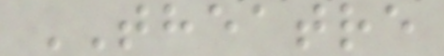THEATRE
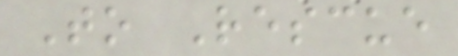To Rescue
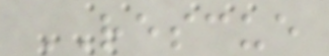RESCUE
